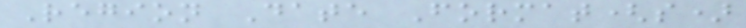Region Date Format(s)
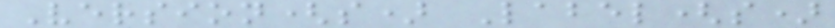Version(s) Label(s)
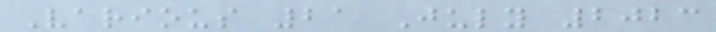Various 21 July 2023
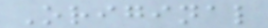Original
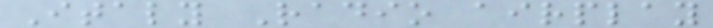Italy Radio airplay
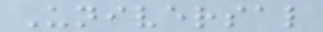Universal
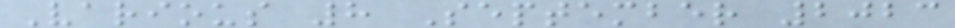Various 8 September 2023
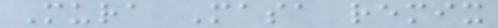Mura Masa remix
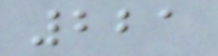221
